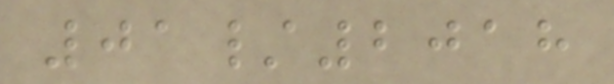01/2018
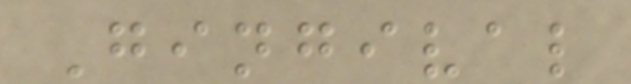Gingival
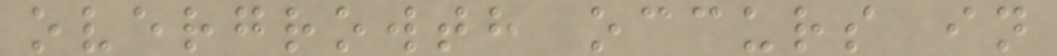overgrowth occurs in
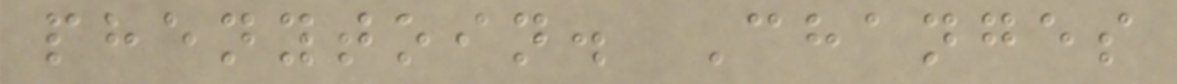phenytoin. Changes
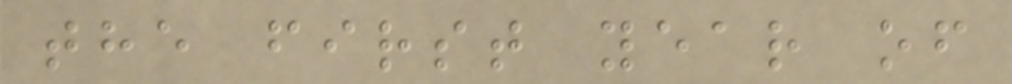the first year of
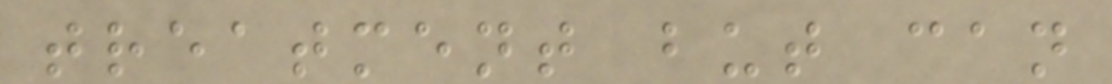treatment but can
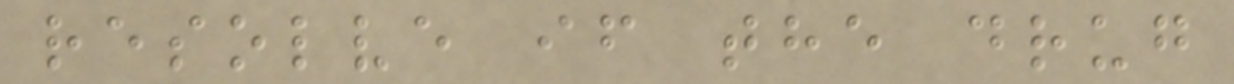resolve if the drug
